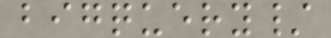bigquery/
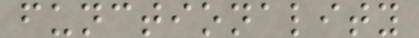functionality
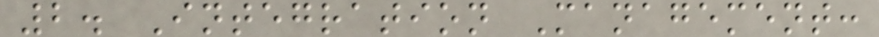2. Integration Management:
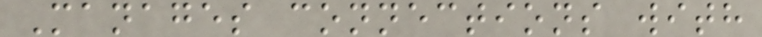Manages connections with
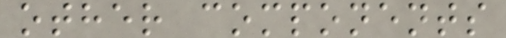other components
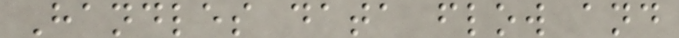Handles data flow and
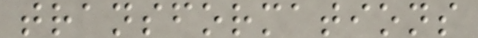transformations
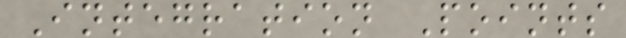Integration Points
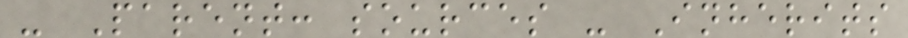- Parent: sources - Inherits
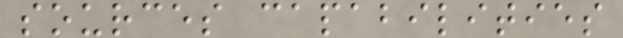sources capabilities
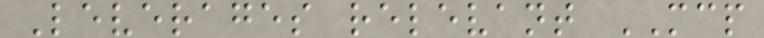Leverages relevant MCP
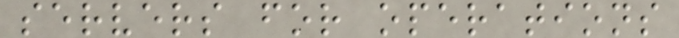servers for operations
